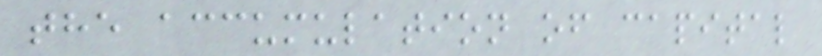the accumulation of capital
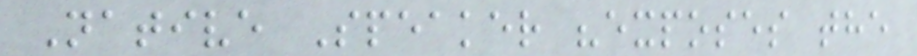Native Speaker "exposes the
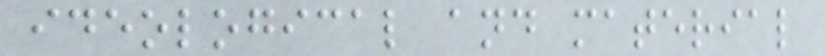ideological and material
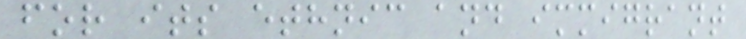for its ethnic and immigrant
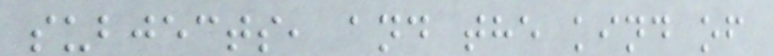subjects, and the kind of
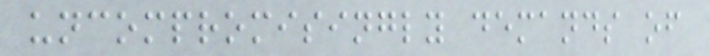uncompromisingly demands of
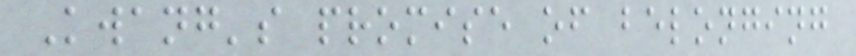Kwang's promise of belonging
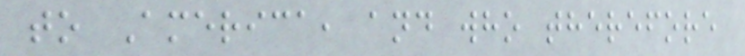to America, and who therefore
